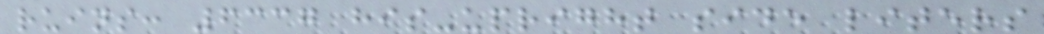ruins: 6337 his-upright side liters
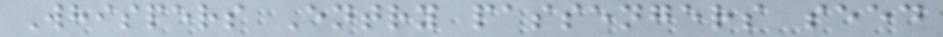Whispers Entry passengers seed
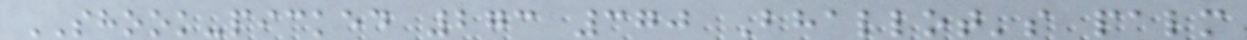SHOOK-picked 273 370 Bhallot's palm
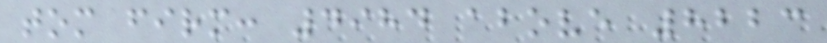tom firm: 4984 above 8223
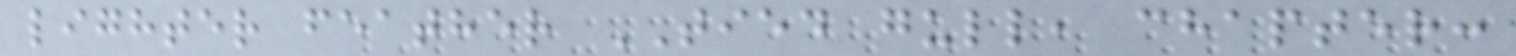lighter feather TIED gull, chapter:
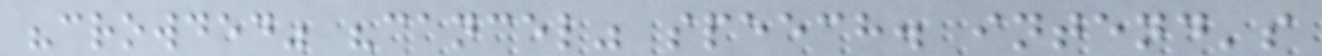"crowded" "cancel" speech. intend's
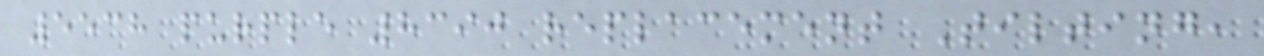5538 purple 8390 replacement Tilting,
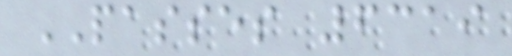PASSES 6319
